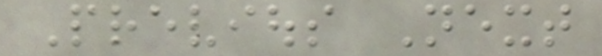Previous Next
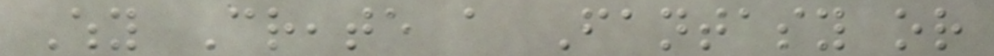Why Create a Fantasy or
